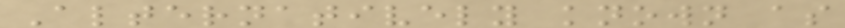Alternatively known as
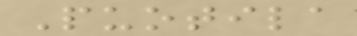Puotila
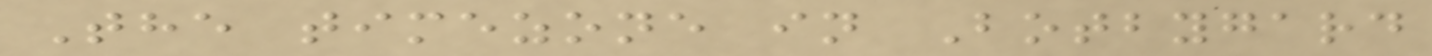The timezone in Botbygard
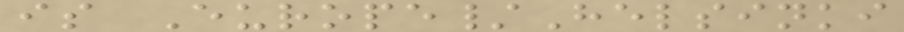is Europe/Helsinki
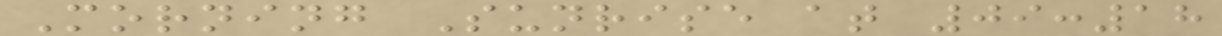Morning Sunrise at 09:18
